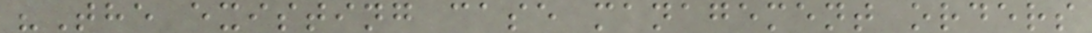"The existing case management orders
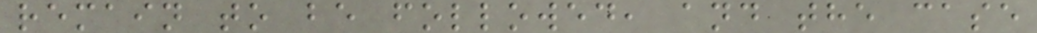remain to be followed, and the case
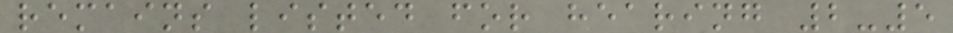remains listed for hearing 2-5
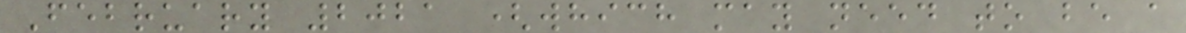February 2021 (which may need to be a
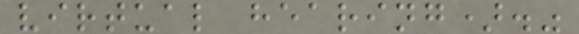virtual hearing)."
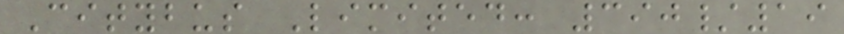Citybus Limited: 390/19
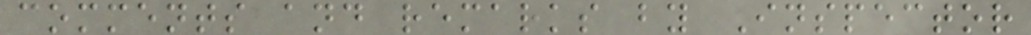comments and remarks by Inspector
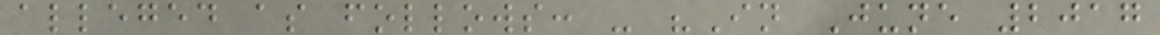alleged as follows: - "In June 2017
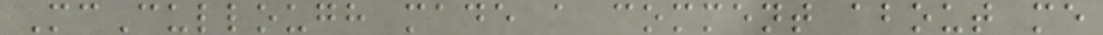McCullough made a comment about me
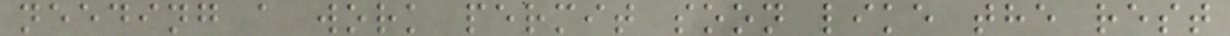needing a work permit soon like the rest
